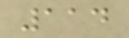114
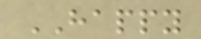HAPPY
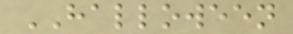HALLOWEEN
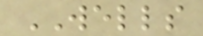WELLS
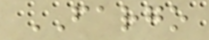FARGO
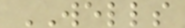WELLS
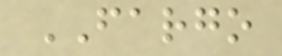FARGO
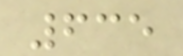635
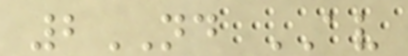2ND AV
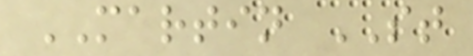MARTIN ST
